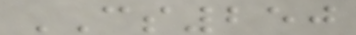CS250
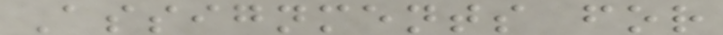Assignments for
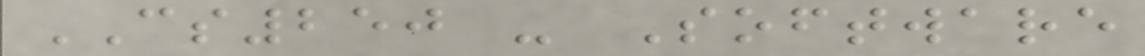CS250 - Software
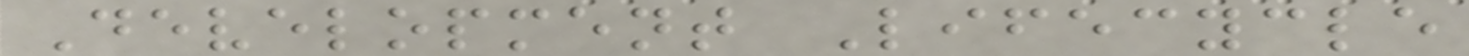Development Lifecycle
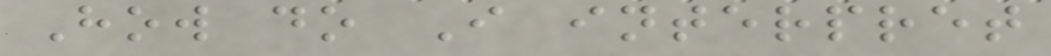How do I interpret
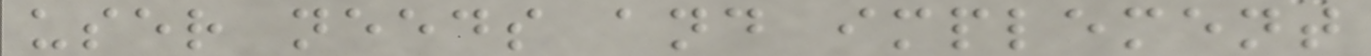user needs and implement
